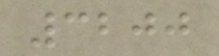3200
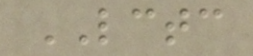LCTC
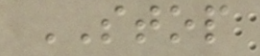STOP
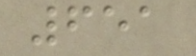651
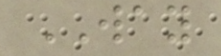WAY
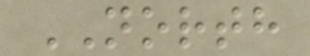NORTH
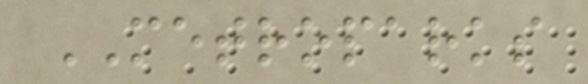METROPARKS
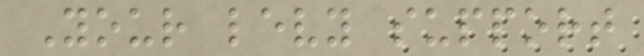Your levy support
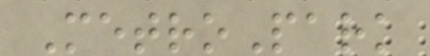MetroPark
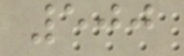500
